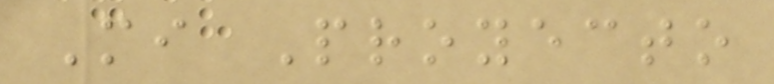Mi Proyecto
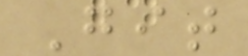Git
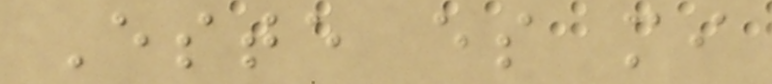Este es mi
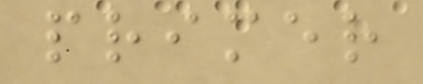primer
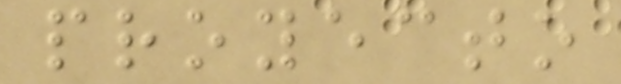proyecto
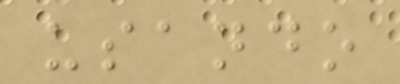usando
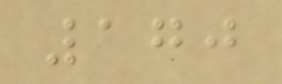170
